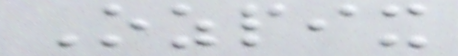Ozpix
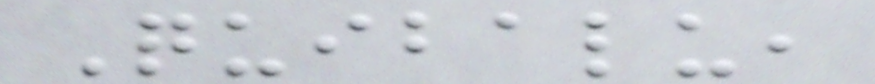Quibalu,
